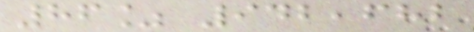86% 942,682
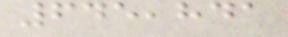645,841
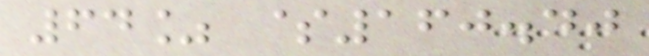64% $160.40
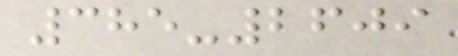385-2609
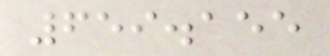659.155
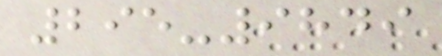295-9849
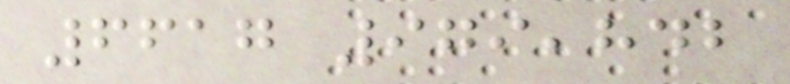6617 979,842
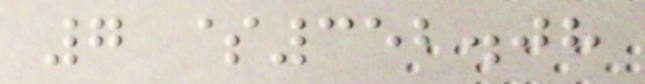7 $352.08
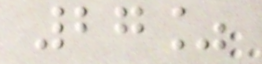27%
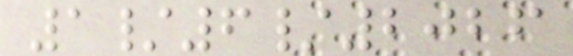1/6/2026
